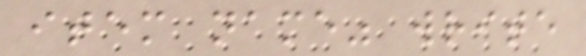item name" write
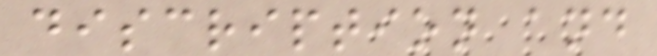discription and
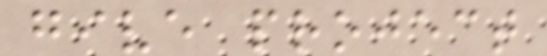give project
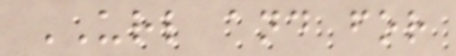URL and for
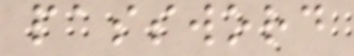password
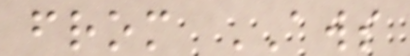from AWS
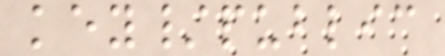key/public
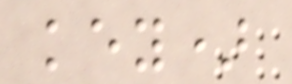key)
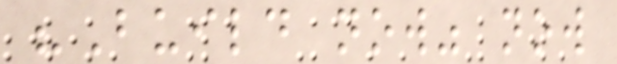"Build now" now
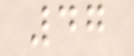47
